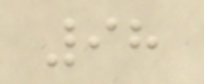98
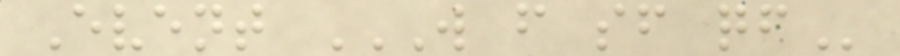Event W F SF QF
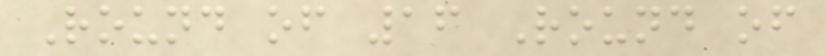Round of 16 Round of
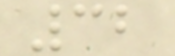32
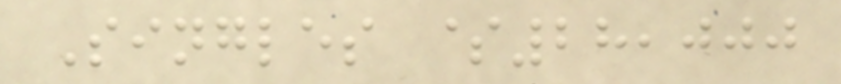Singles $28,000
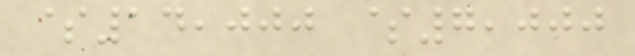$14,000 $7,000
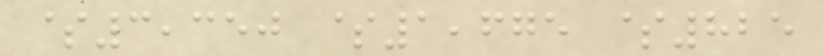$3,350 $1,675 $825
